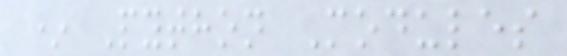* Python Modules
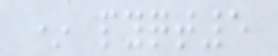* pyqt5
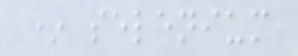* selenium
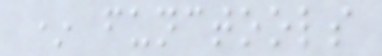* functools
